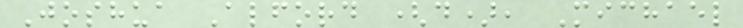Joshua Alford (d), Michael
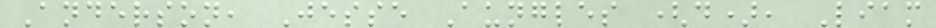Anderson, Jesse Aungles (d), Liam
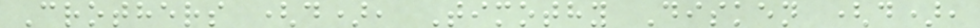Crothers (d), Timothy Disken (d),
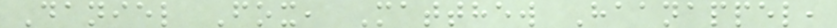Daniel Fox, Matthew Haanappel,
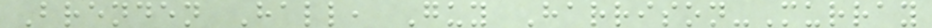Brenden Hall, Guy Harrison-Murray
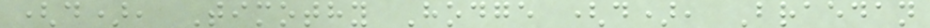(d), Timothy Hodge (d), Braedan
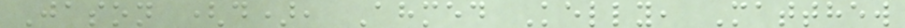Jason (d), Ahmed Kelly, Matthew
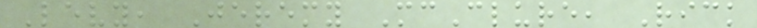Levy, Jeremy McClure, Rick
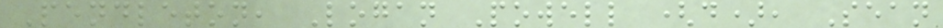Pendleton, Logan Powell (d), Sean
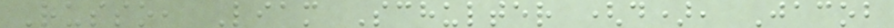Russo, Liam Schulter (d), Jacob
